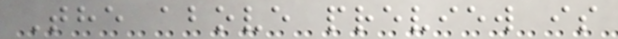The above preview is
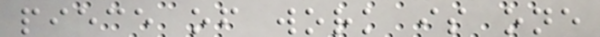piece of work is one
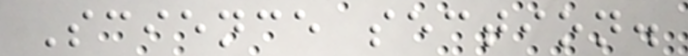Science section.
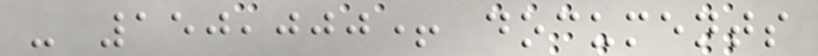- 150,000+ documents
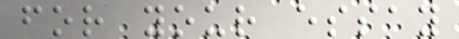for your essay
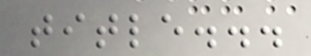title...
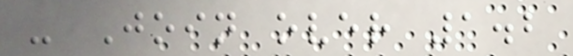- Join over 1.2
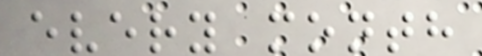every month
